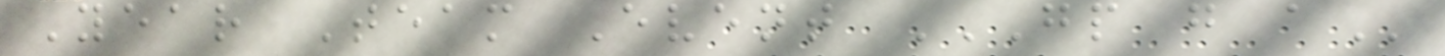Year Team Event GP G A
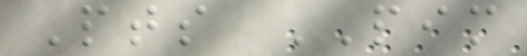Pts PIM
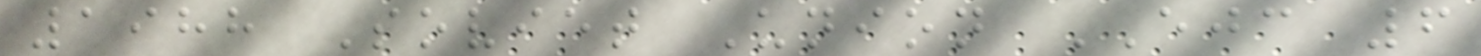1988 Soviet Union EJC 6
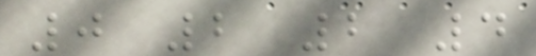0 2 2 4
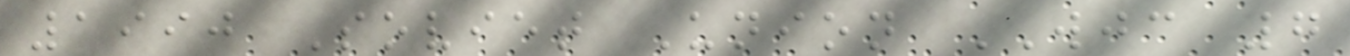1990 Soviet Union WJC 7
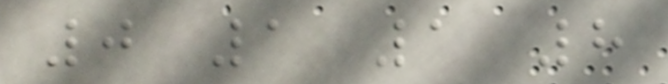0 1 1 8
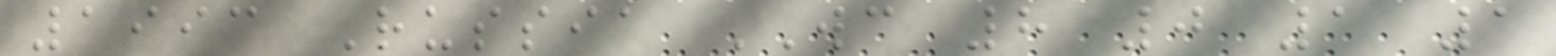1993 Russia WC 8 0 1 1
